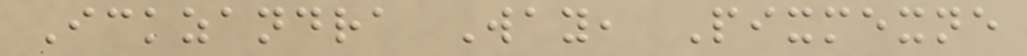Ickzandra Way, Pixmexne
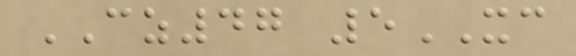CZ47 5XC
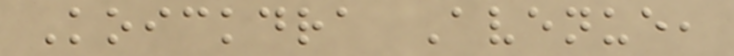Koickdra Avenue,
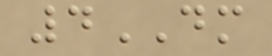4DM
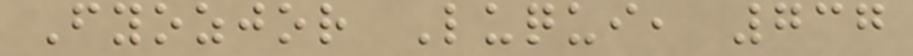Fyozjor Luqui, 737
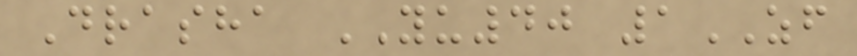Drasha YU40 1ZF
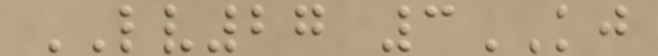LV27 3KJ
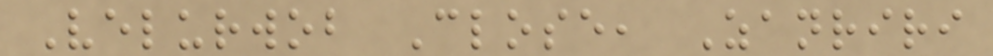Velurwob Close, Zanriri
